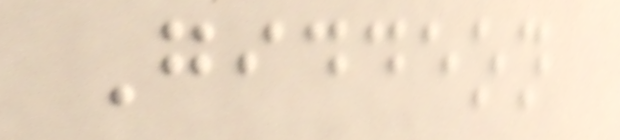Giddeon
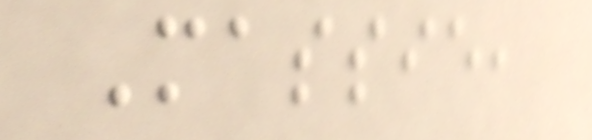Massie,
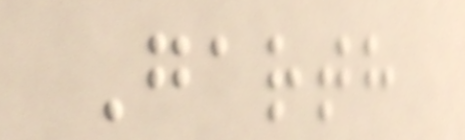Garth
